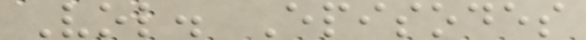Vol. Episodes
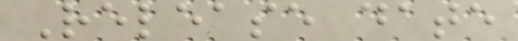Release date
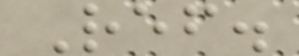Ref.
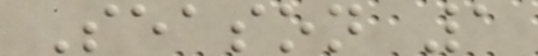Season 1
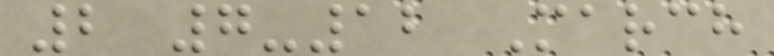2 7-12 March
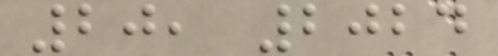20, 2024
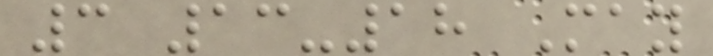3 13-18 May
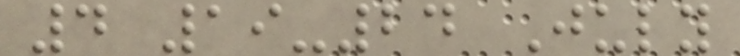4 19-24 July
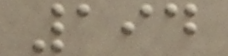194
